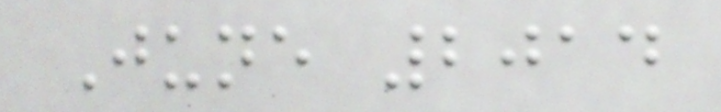June 2014
